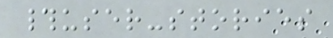#user-stories
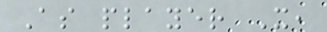As player X,
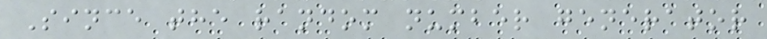Since the random number generator
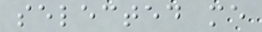selected me
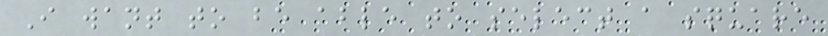I want to be able to select a square
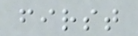first
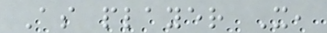As player X,
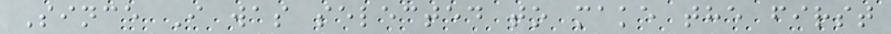Since I was selected to make the first
